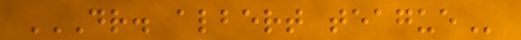DR. ALBERT TEAGUE
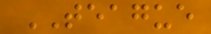TEAGUE
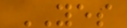YES
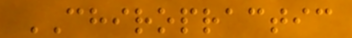CHIROPRACTIC
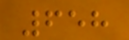658
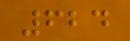624
